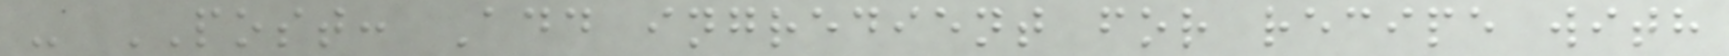- POST: Add ingredient for recipe with
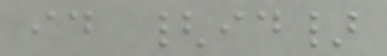id {id}
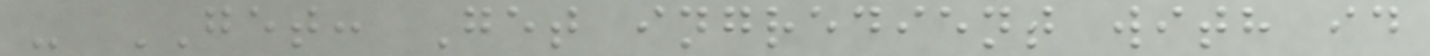- GET: Get ingredient with id
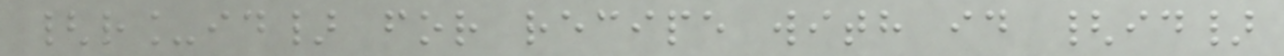{r_id} for recipe with id {id}
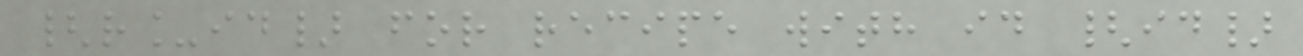{r_id} for recipe with id {id}
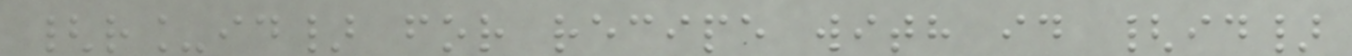{r_id} for recipe with id {id}
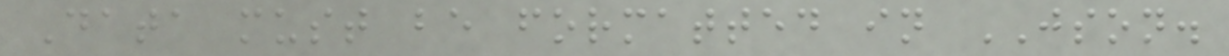Data must be formatted in JSON.
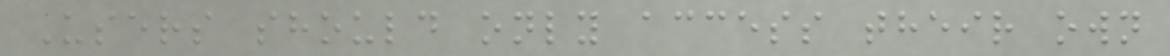Users should only access their own
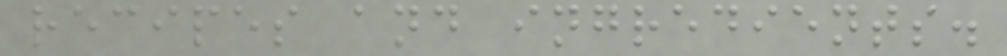recipes and ingredients.
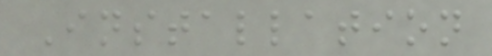Installation
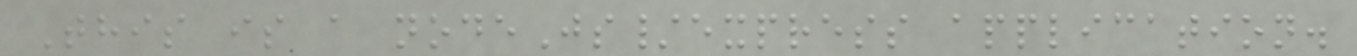This is a nodeJs/express application.
